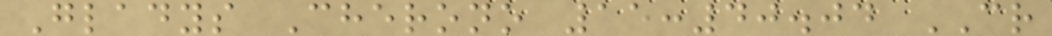Gladys Cherono 15:40.04 CR
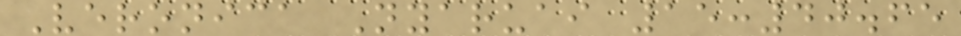Veronica Nyaruai 15:40.65
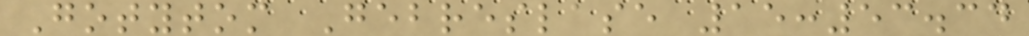Gotytom Gebreslase 15:53.34
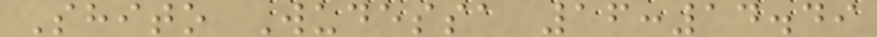Shito Wudessa 16:14.49
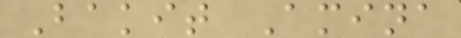Bakit Amina
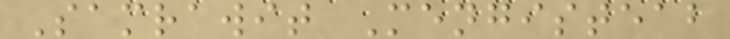Samrawit Mengisteab
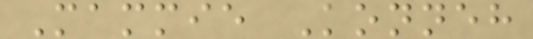Mammie Konneh
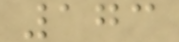173
